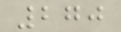270
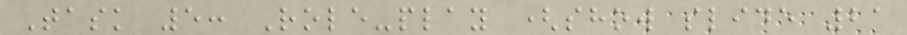Task 5: Role-play (show slide 21
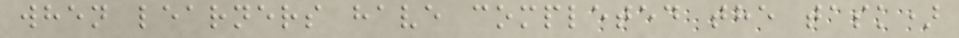when learners have completed the task)
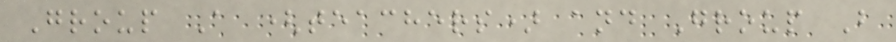Group A (teachers) and Group B
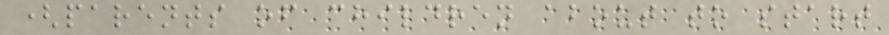(parents of children about to start
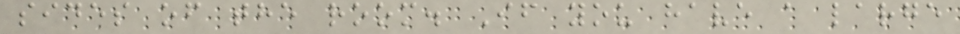sides of the room. If you have a large
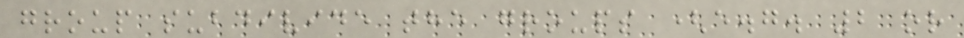group subdivide the groups (e.g. 2 or
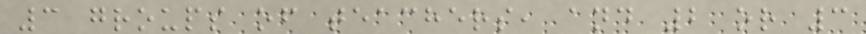3 groups of teachers, and 2 or 3
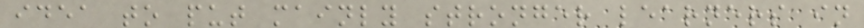idea to put mainly stronger learners in
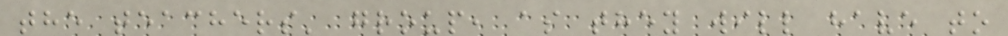the teachers' group, as they will have to
